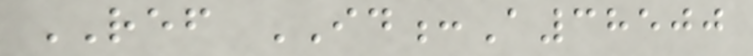REF ID:A38500
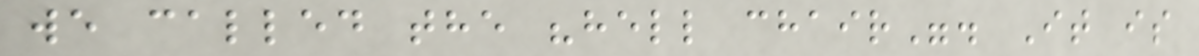we called the "hell chair". It is
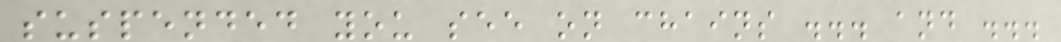suspended you see on chains ... and ...
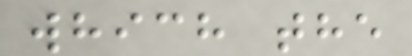which the
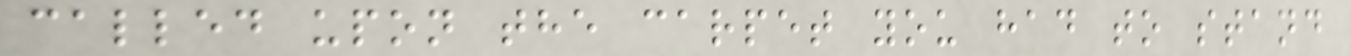called upon the carpet you had to stand
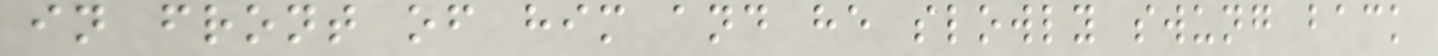in front of him and he slowly swung back
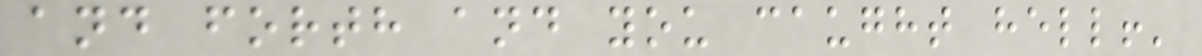and forth and you caught hell!'
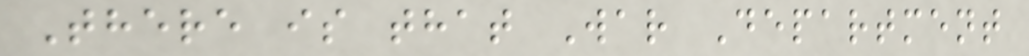There is that War Department
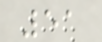51
